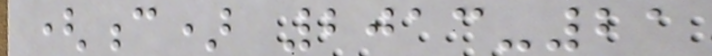(c) 2013-21
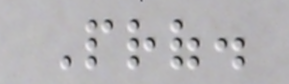Prof.
